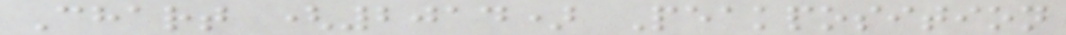Chart (2014) Peakposition
